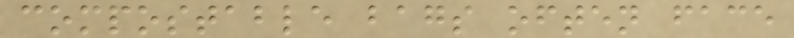compostable bags often face
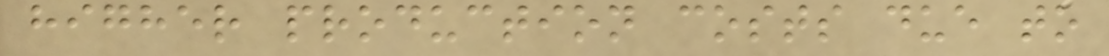higher production costs due to
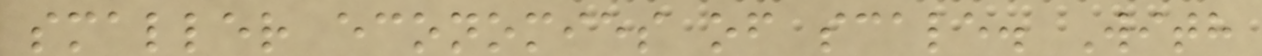smaller economies of scale. With
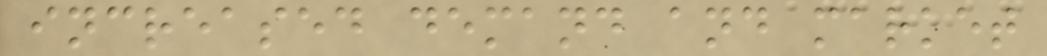increased demand and market
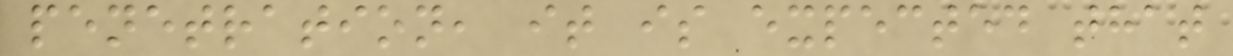penetration, it is expected that
